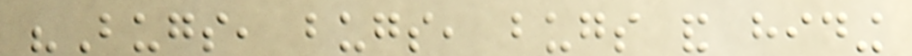"Bugs, bugs, bugs and hiding
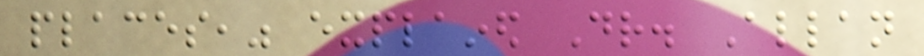places," explained Dr. Allan
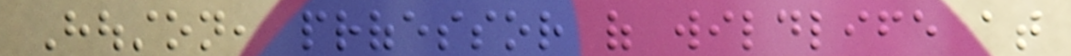Houston, professor of wildlife at
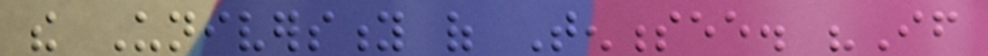the University of Tennessee. "If
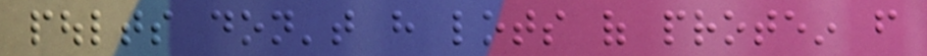poults don't have lots of protein from
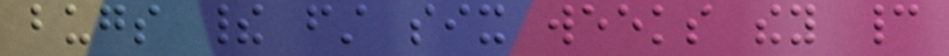bugs their first six weeks they cannot
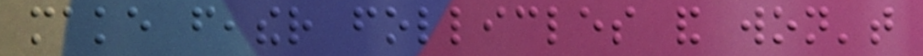make feather follicles and won't
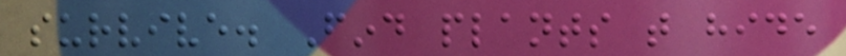survive. Find plants that hide
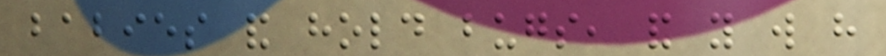babies and hold bugs, and you will have
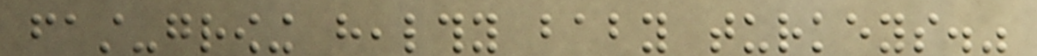fast-growing healthy baby turkeys."
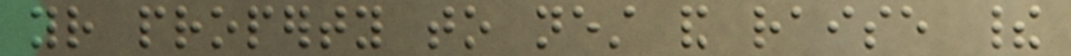your property to nest and raise their
